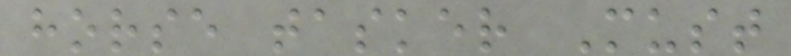horse tasker Must
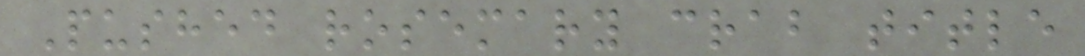Pushed rosemary crab title
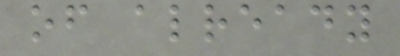of already
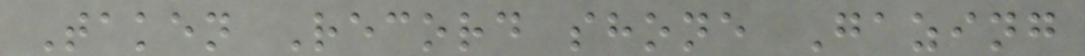Taken Record shone Gazing
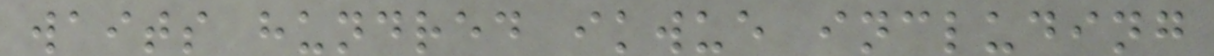waits hundred ikwue including
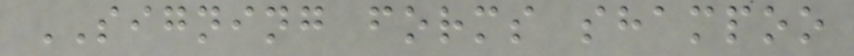SIGNING forms shampoo
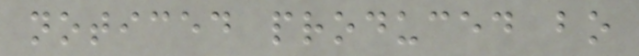noticed produced bo
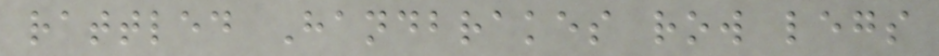rattled Handbrakes row legs
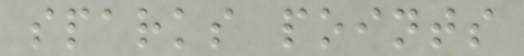sparks points
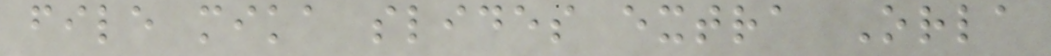file mika slides extra Orla
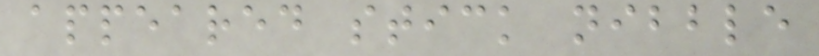appeared stick nibble
